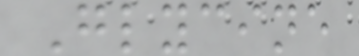Glycine
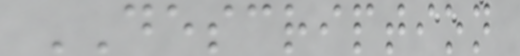DESCRIPTION
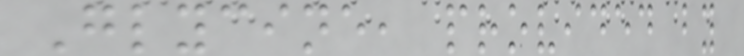Glycine, provided by
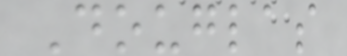Douglas
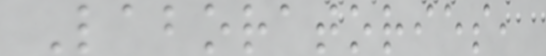Laboratories,
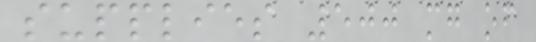supplies 500 mg of
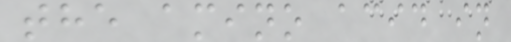the amino acid in
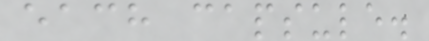each capsule.
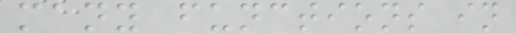many functions in
